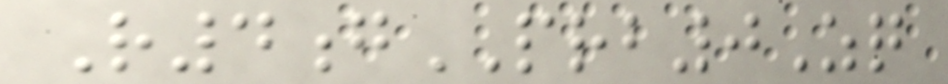R4gPRB0Zq
